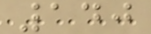140
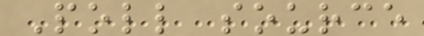Poll source
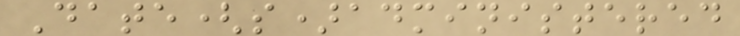Date(s)administered
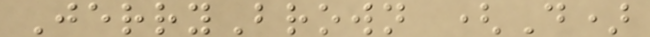JerryBrown (D)
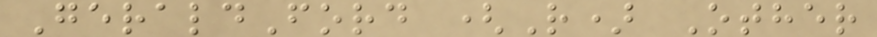GeraldFord (R) Other
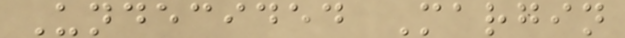Undecided Margin
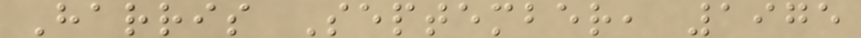Harris September, 1975
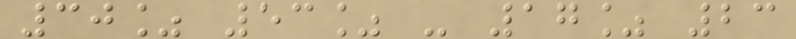30% 53% - 17% 23
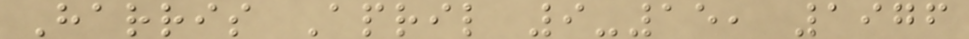Harris April 9-15, 1976
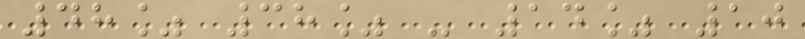48% 38% - 14% 10
